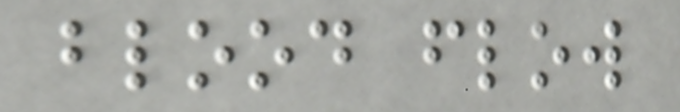blood flow
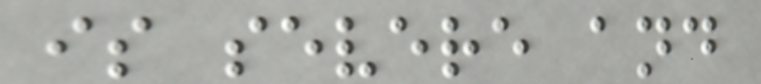is severe and
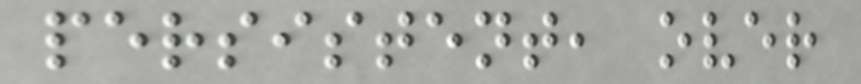persistent, over
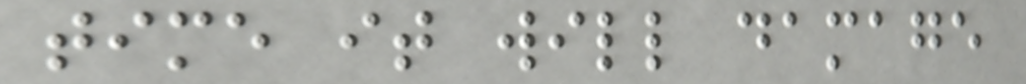time it will damage
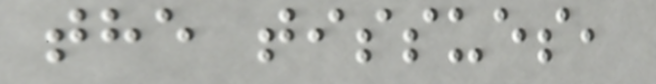the tissues,
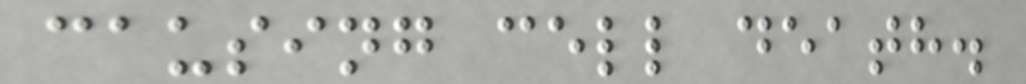causing cell death.
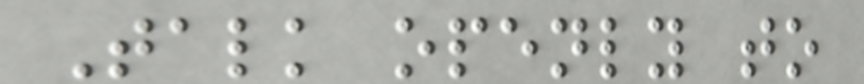Talk openly to
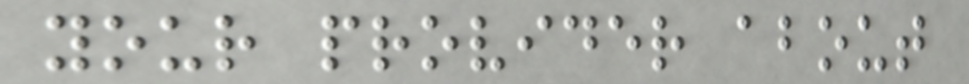your provider about
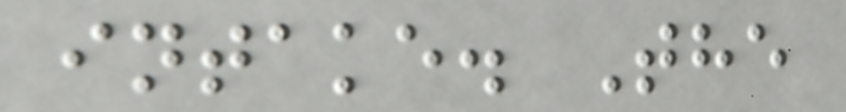intake. The
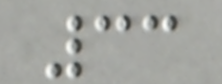33
